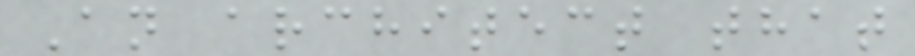An architect that
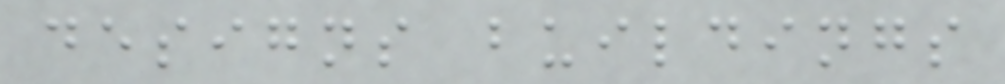designs buildings
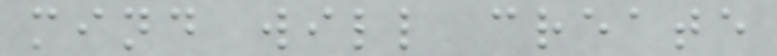mind will create
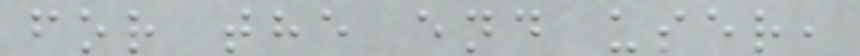for the end user,
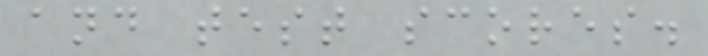and test scores.
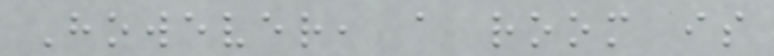However, a room is
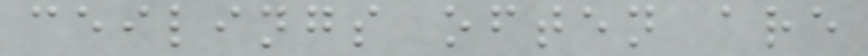ceilings often are
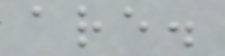are.
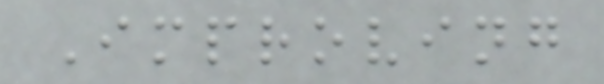Improving
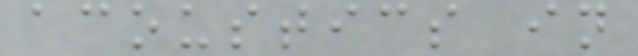acoustics in
